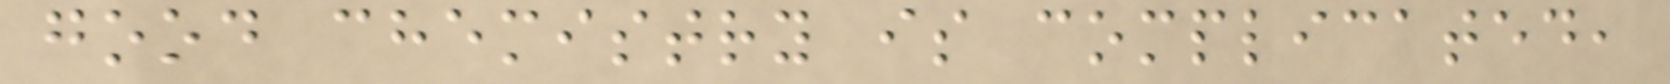good chemistry is complicated,
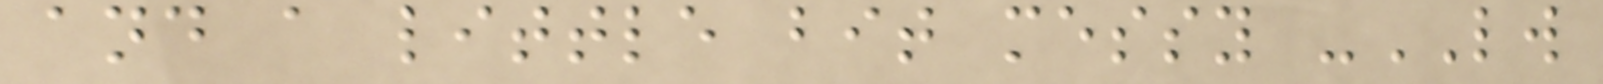and a little bit messy -LW
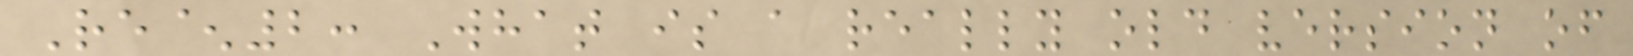Re^2: What is a really old version of
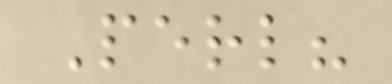Perl?
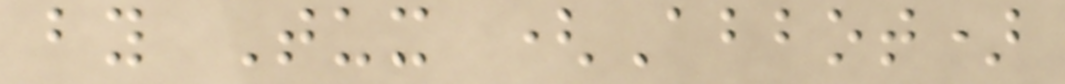by Tux (Abbot)
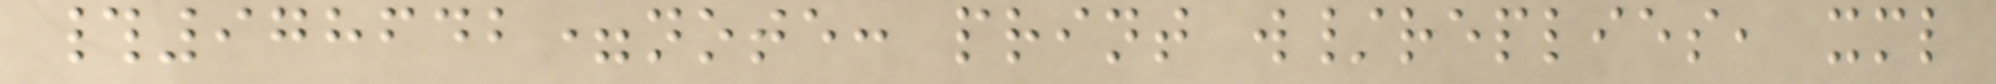#978642=note: print w/replies, xml
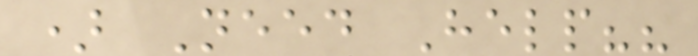) Need Help??
